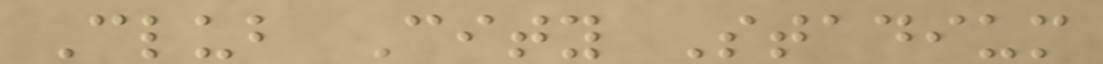Club City Stadium
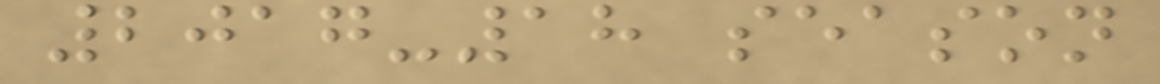2017-18 season
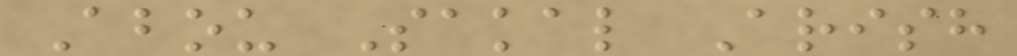Abou Sakal Arish
